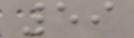59
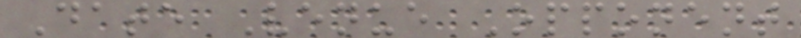Date Venue Opponent
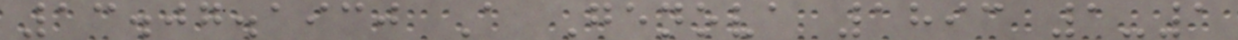13.07.1930 A Genova 1893 1-1
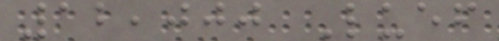12,000 Luef
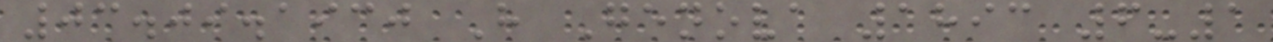03.09.1930 H Genova 1893 6-1
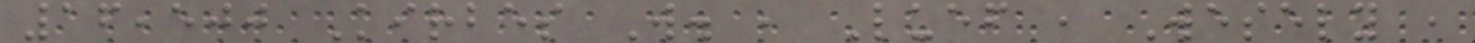16,500 Kirbes W. , Luef , Wesely ,
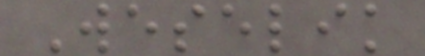Weselik
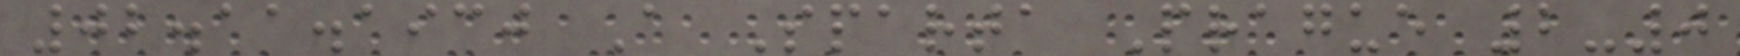02.11.1930 A Sparta Prague 2-0
